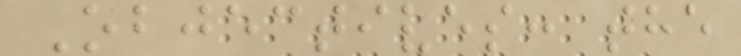Objectives: the
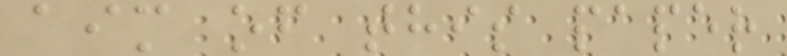aim of this paper
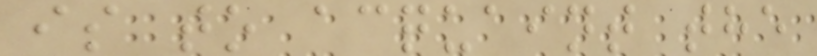is to acquaint the
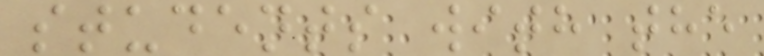students with the
